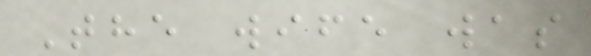The wife was
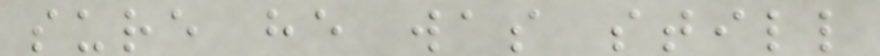sure he was still
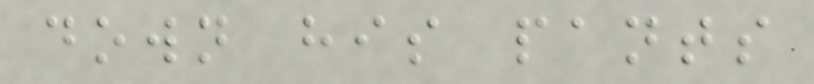down his pants
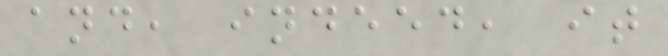and, indeed, it
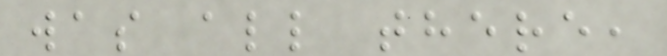was all there,
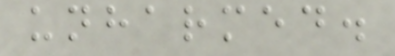unharmed.
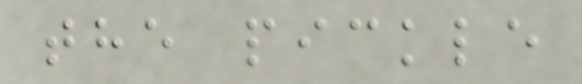the pickle
